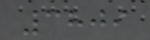3809
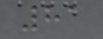81
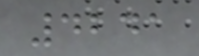4241
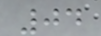04
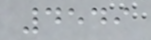4549
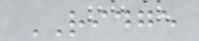RIDGE
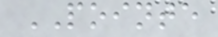POINTE
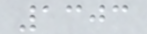1303
